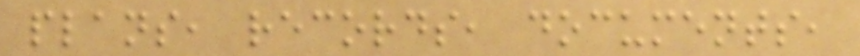plans, records, documents,
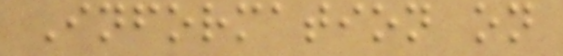Information on
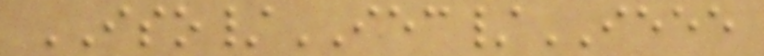ISO/IEC/IEEE
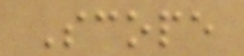Scope
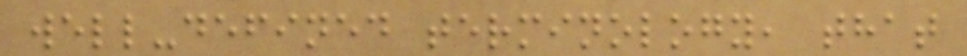well-defined terminology, that
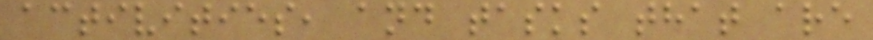activities, and tasks that are
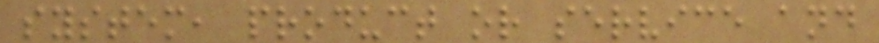system, product or service and
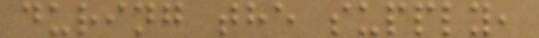during the supply,
